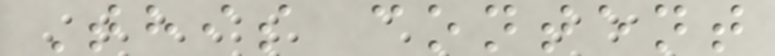This content
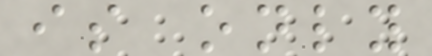is only
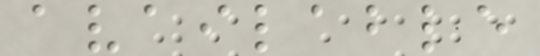available
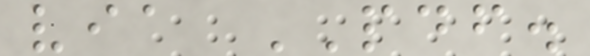via PDF.
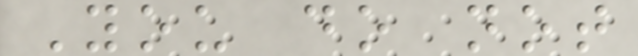You do not
